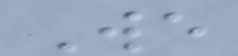We
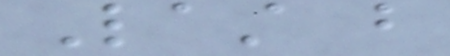Last but
